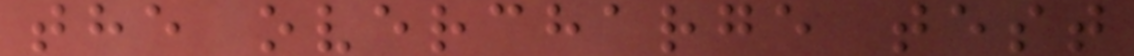the overcharge test
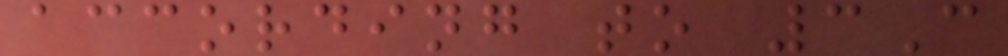according to 3C
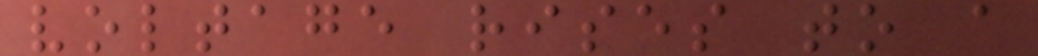voltage rises to a
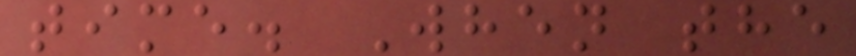time. When the
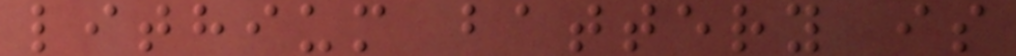lithium battery is
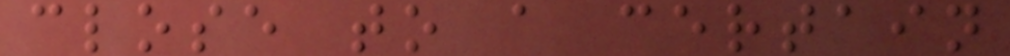close to a certain
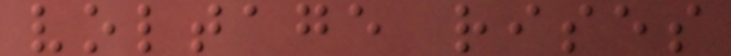voltage rises
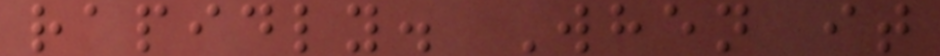rapidly. When it
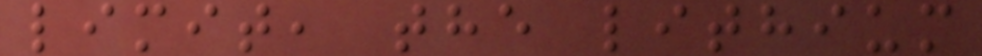limit, the lithium
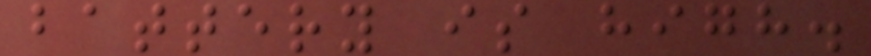battery is high.
